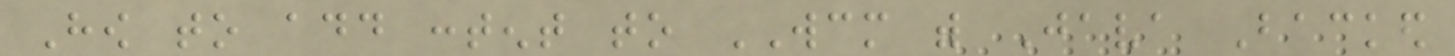How to add content to WCM with Java Backed
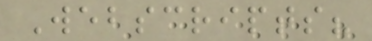Webscripts?
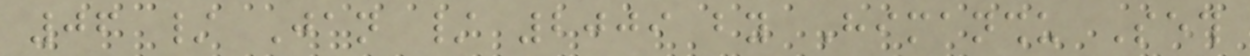06 / Jan / 2009 by Himanshu Seth
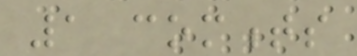1 comments
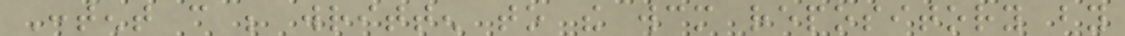Content can be written to the wcm repository by
